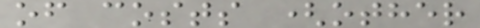of costs (other
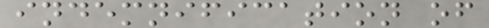indemnification of
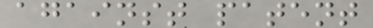against patent
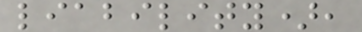liability),
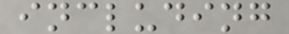including
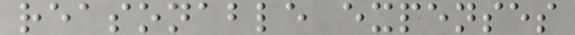reasonable expenses
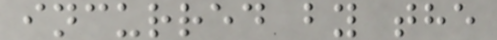incurred by the
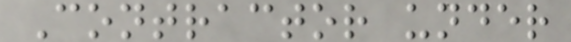Contractor under
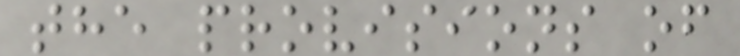the provisions of
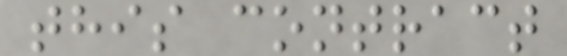this contract
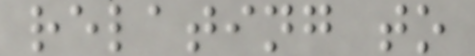relating to
